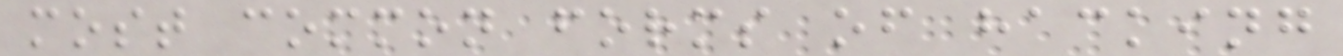most common forms of hacking
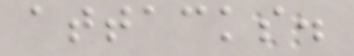attacks.
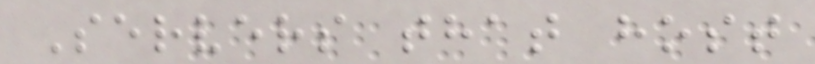Servers that host
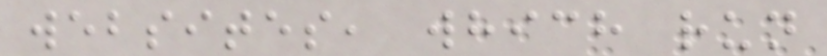websites, which run
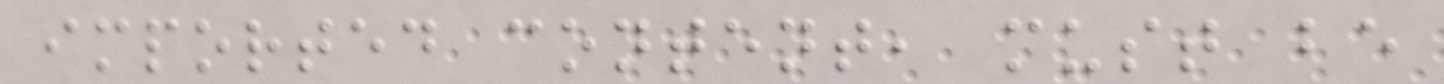imported content, must be
